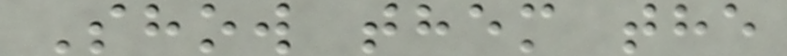Show them the
